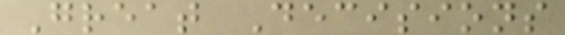Great Decisions
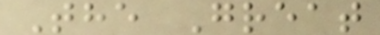The Great
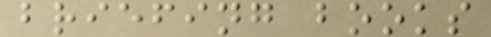briefing books
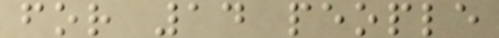for 14 people
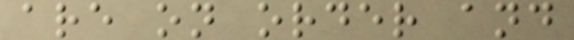are on order and
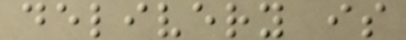delivery is
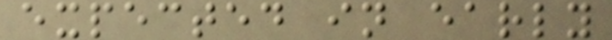expected in early
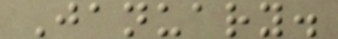January.
